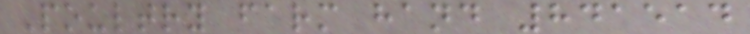Poultry farm hand 841514
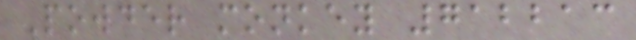Powder monkey 712213
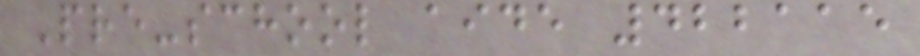Pre-school aide 422115
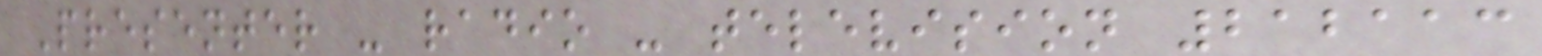Presenter - radio - television 212113
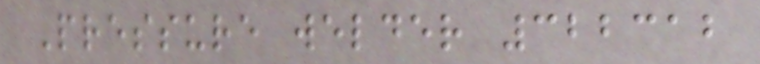Pressure welder 322312
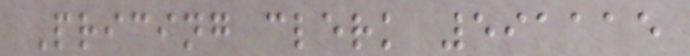Pricing clerk 591115
